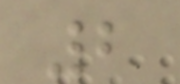2
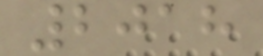2018
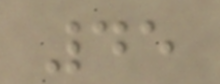45
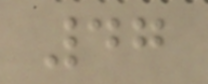47
